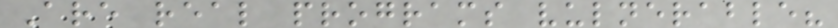Are real programs vulnerable?
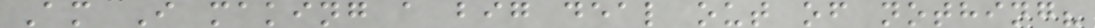Am I making a big deal out of nothing?
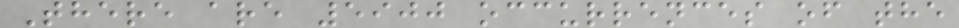There are 5900 occurrences of the
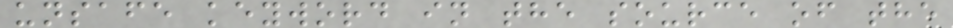unsafe keyword in the source of the
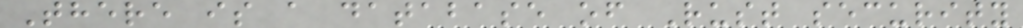There is a database of Rust security
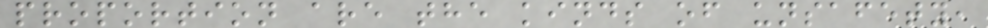proportion are the kinds of unsafety,
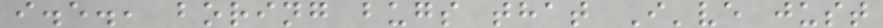i.e., boring bugs that I've just
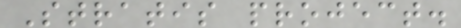Stratis project.
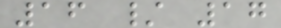16 / 17
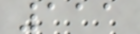111
